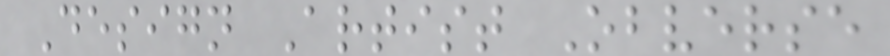Design Artist Obverse
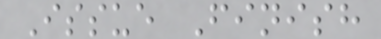Issue Finish
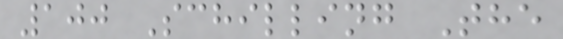100 Schilling The
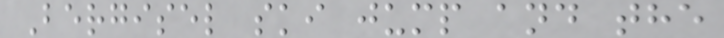Bergisel ski jump and the
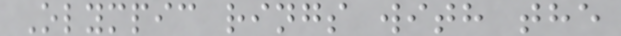Olympic rings with the
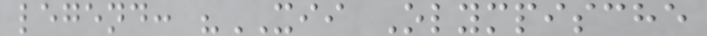legend: "XII Olympische
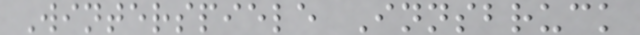Winterspiele Innsbruck
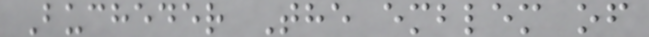Bucheder The emblem of
